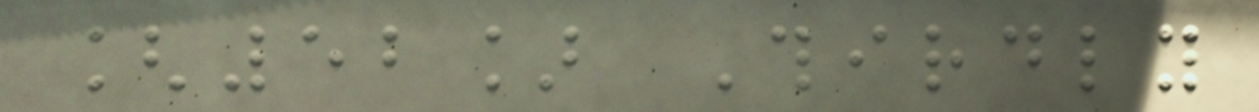[52] Thirdly
